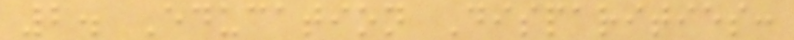2. Education Disparities:
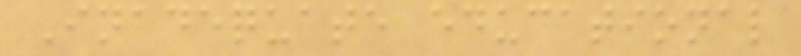Inadequate educational
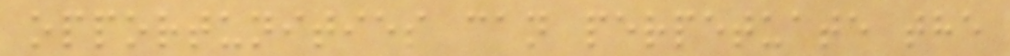opportunities can perpetuate the
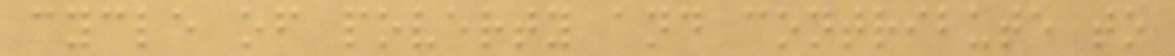cycle of poverty and contribute to
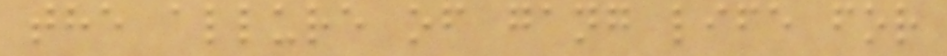the allure of gang life for
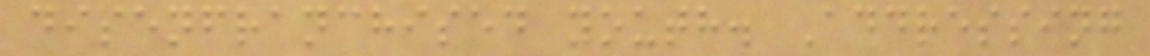disenfranchised youth. Addressing
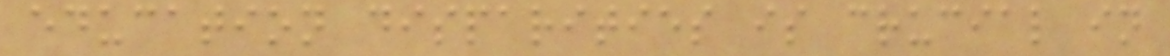education disparities is crucial in
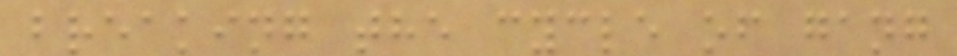breaking the cycle of gang
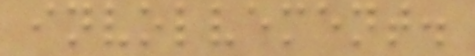involvement.
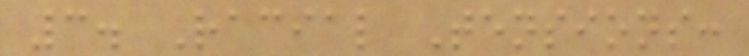3. Racial Tensions:
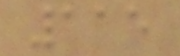115
